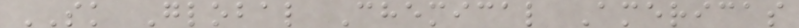SK Global Chemical Americas
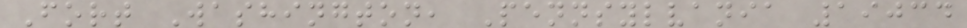Fort Washington, Pennsylvania 19034
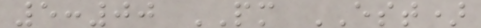5:00 PM EST)
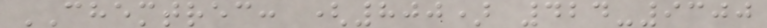CHEMTREC: (800) 424-9300
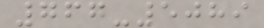767-5089
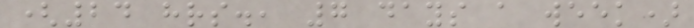(24 hrs., 7 days a week)
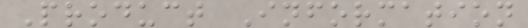Product Information
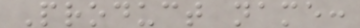Product name:
